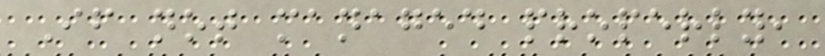If not managed properly,
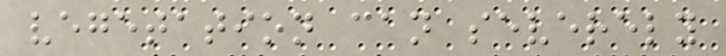vegetation can severely
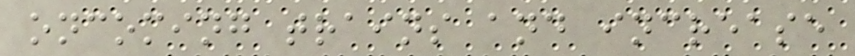oncoming trains and increase
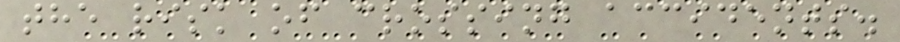the risk of crossing accidents.
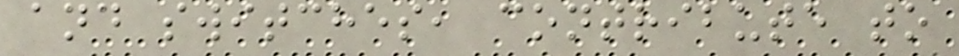and switches, contribute to
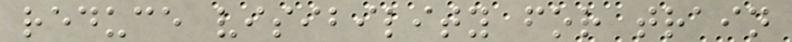reduce visibility for train
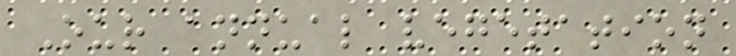Our annual vegetation
